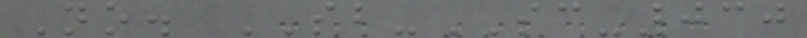No. SB-SC-030
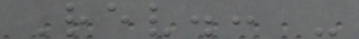Rev.: -
